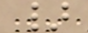}
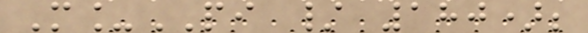M_PI / 180);
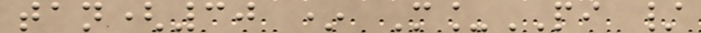tan(30 * M_PI /
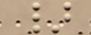}
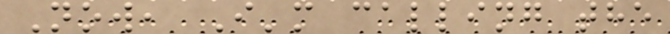Now, I'm calling the
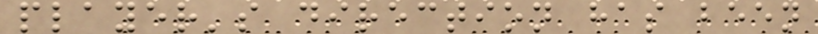player's direction has been
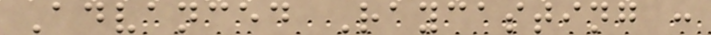Advanced Raycasting :
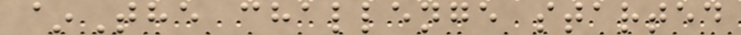~The challenge started
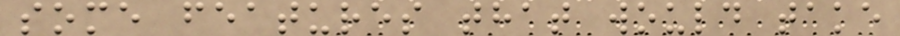some features that would take
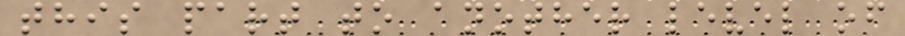this part to another level of
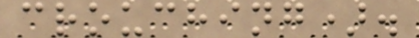crouching).
